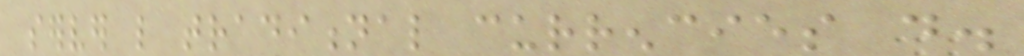server like traditional currencies do.
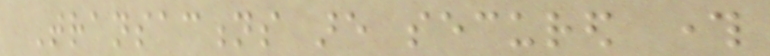Transactions are secured through
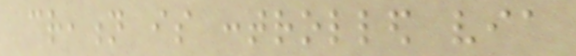creation is controlled via
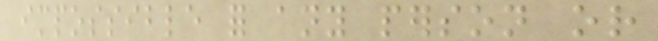impossible for any person or
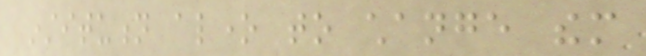institution alone to change them
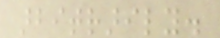arbitrarily.
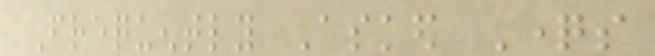Frequently Asked Questions
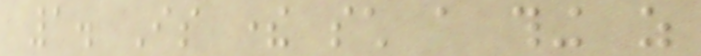1. Is there such a thing as
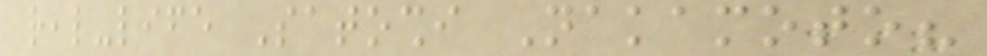real-life Satoshi Nakamoto?
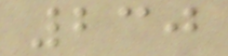230
